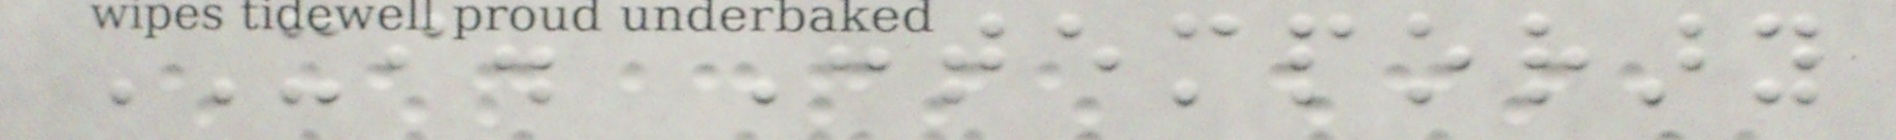XI. Contemporary
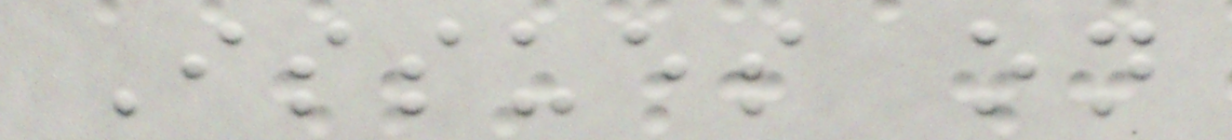Issues on
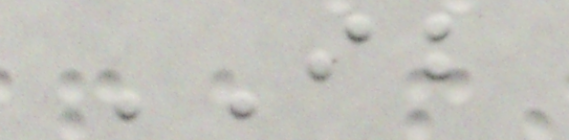IB
